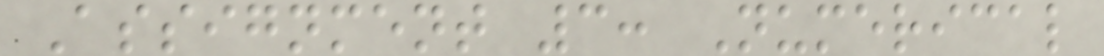Assignment 3: Numerical
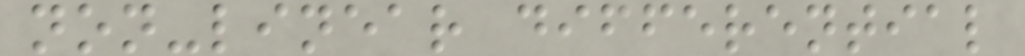non-linear differential
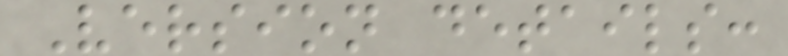Version details:
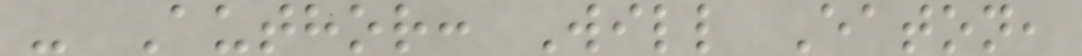- Author: Will Eaton,
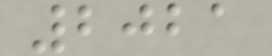2021
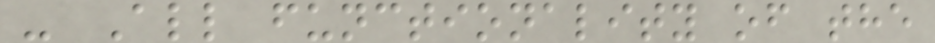- All functionality of the
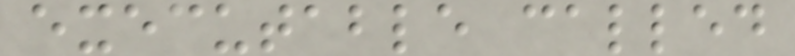executable called
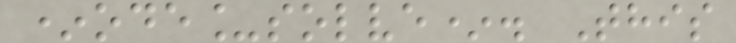*ode_solve*. This
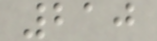210
